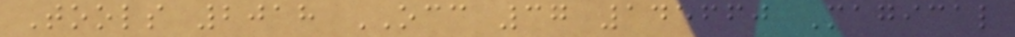Tools 2018 OCC 37 145660 Magical
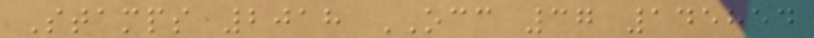Stamps 2018 OCC 37 145854
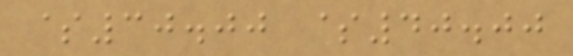$30.00 $40.00
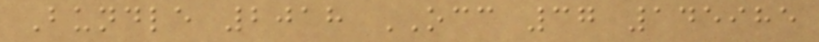Bundle 2018 OCC 37 145985
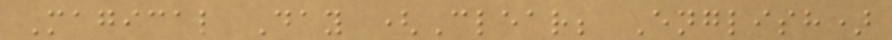Magical Day (Clear; English)
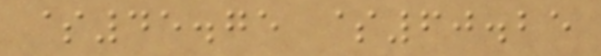$45.75 $60.25
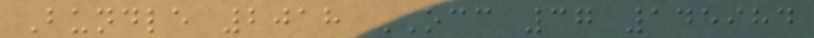Bundle 2018 OCC 37 145984
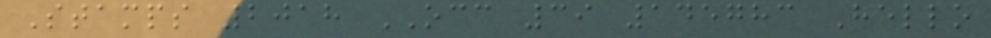Stamps 2018 OCC 39 145783 Hello
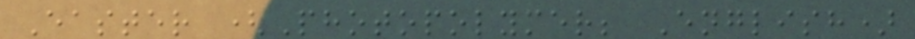Easter (Photopolymer; English)
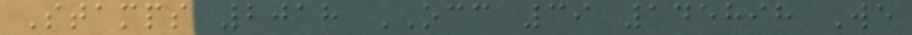Stamps 2018 OCC 39 145898 We
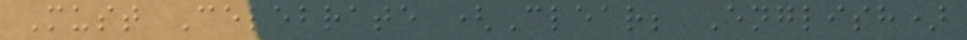Must Celebrate (Clear; English)
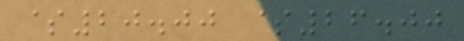$20.00 $26.00
